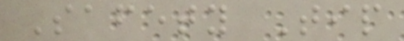Safety Tip
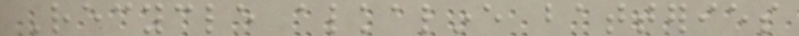Recycle alkaline batteries
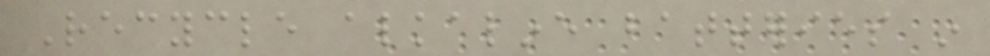Recycle alkaline batteries in
